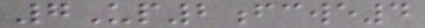7Up2fcwe4
